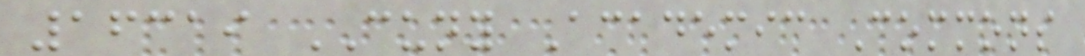16319 CUNY Academic Commons
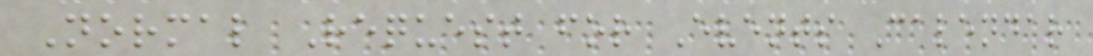Normal Request for Events Calendar
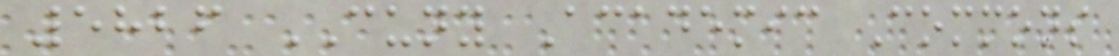5826 CUNY Academic Commons
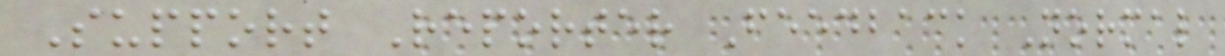Support Reporter Feedback Normal
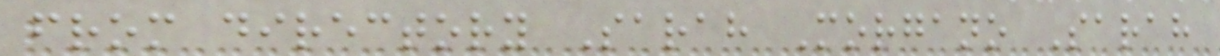from directory Sarah Morgano Sarah
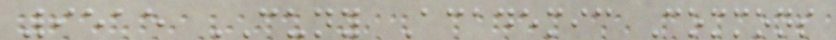9515 CUNY Academic Commons
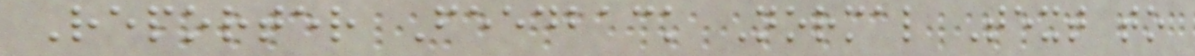Reporter Feedback Normal Text to
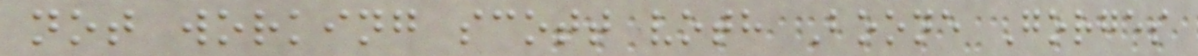not working scott voth Boone Gorges
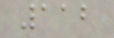112
